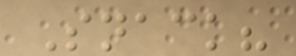Snack?
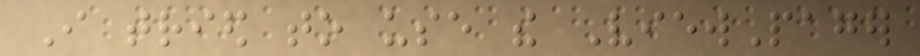I tried to use the ViewPager
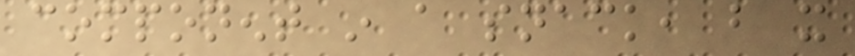component in a snack, but it
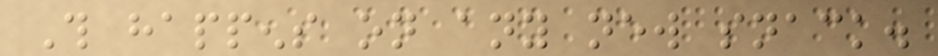This happens on any new snack.
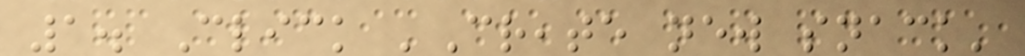1. Click 'Create new snack'
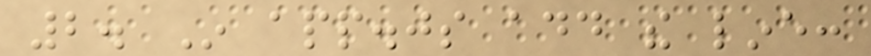2. In app.js add the line:
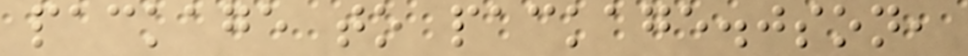package to package.json,
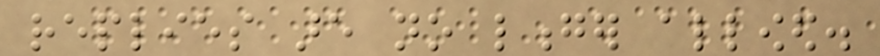replies are no longer allowed.
